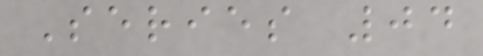Series 04
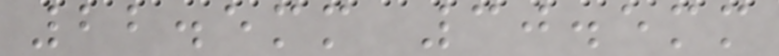22.5mm 30.5mm
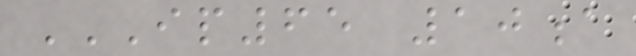IP65 10A
